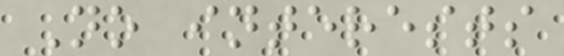No interests
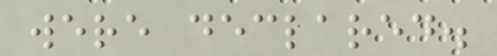were declared.
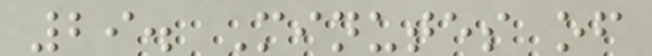29. Minutes of
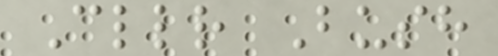Cllr Bush
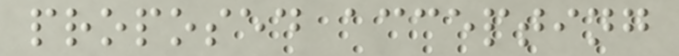proposed accepting
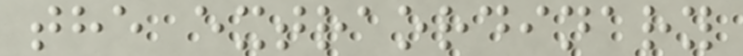the extraordinary
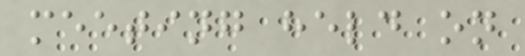meeting held on
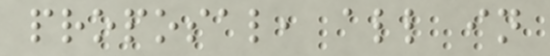proposal, all in
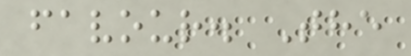favour. The
